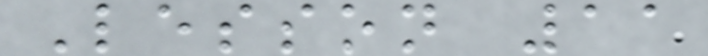Lesson 11
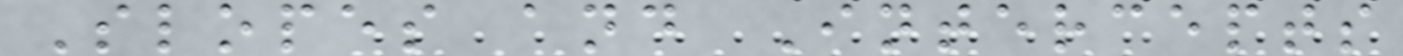Slopes and Intercepts
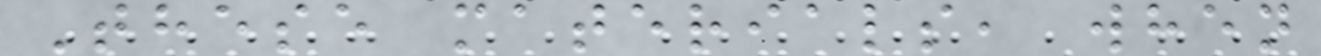These materials, when
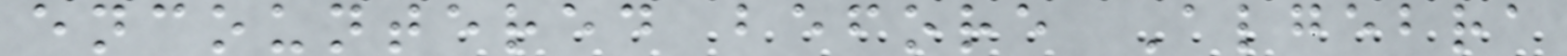encountered before Algebra
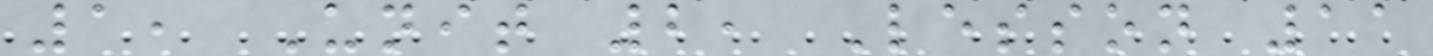1, Unit 2, Lesson 11
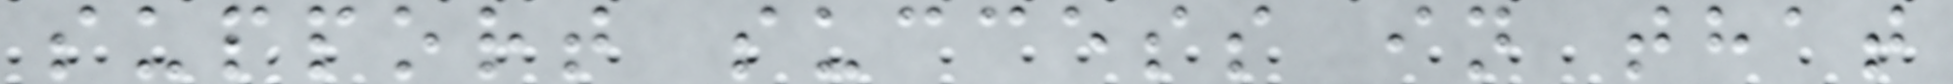support success in that
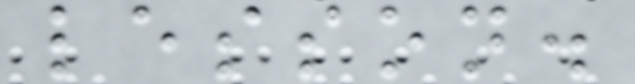lesson.
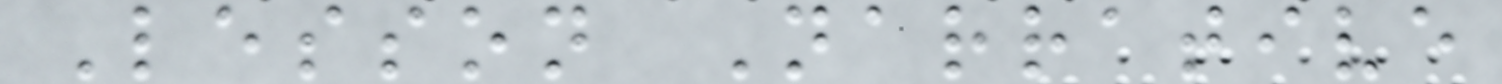Lesson Narrative
